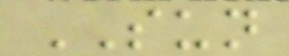SUN
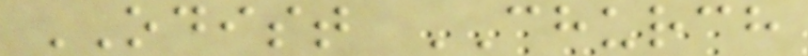ODIST CHURCH
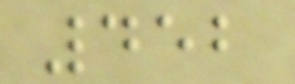452
